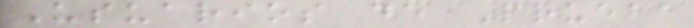Usuarios de Prueba
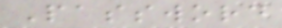Password
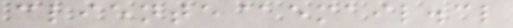cliente@email.cl
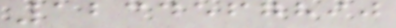1234567890
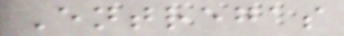Entregas
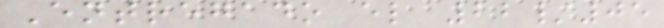Entregado el 22/05
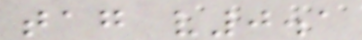tag v0.1
